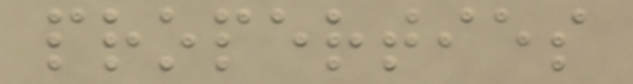properties
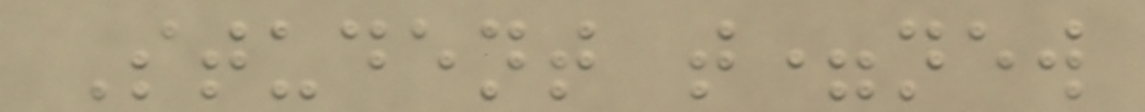Student t=new
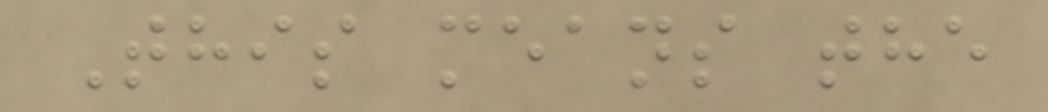This means the
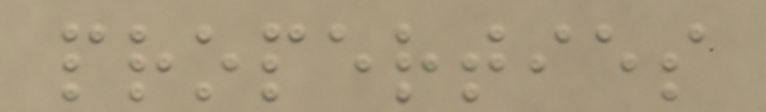properties
